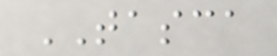TASCA
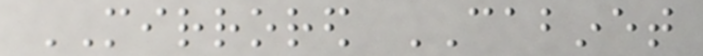MIRRORED CABINET
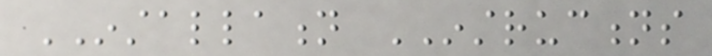INSTALLATION INSTRUCTIONS
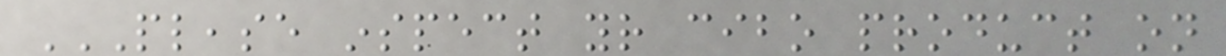PLEASE INSPECT YOUR CIBO PRODUCT ON
